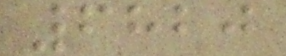6820
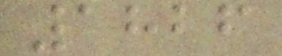1826
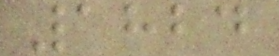1824
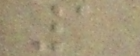1
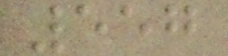557
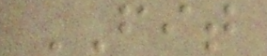FIT
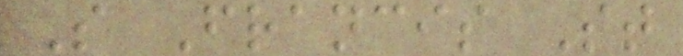S Francis St
